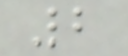2
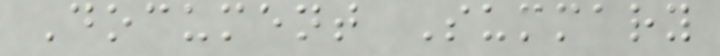Document Summary
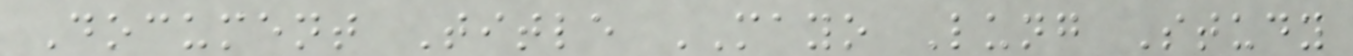Document Title MAYO Lung Study
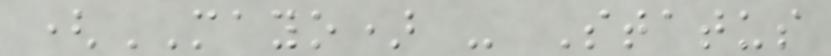(MAYO) - Status
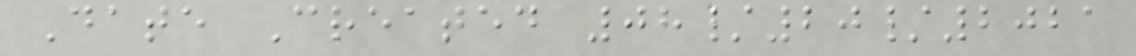Date Created 08/20/2021
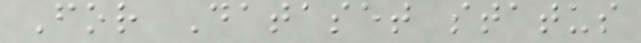For Dataset status
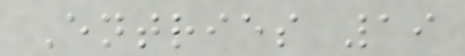Entries 19
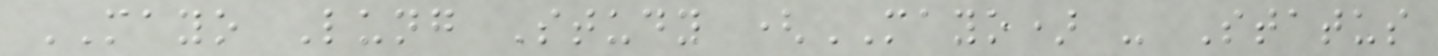MAYO Lung Study (MAYO) - Status
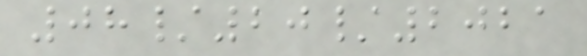08/20/2021
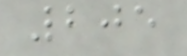205
